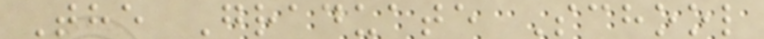The Graduate School
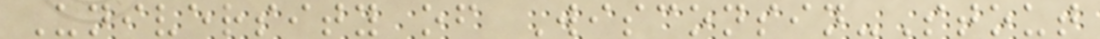University of Wisconsin-Stout
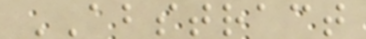ABSTRACT
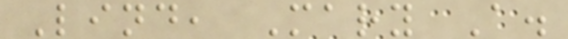Lind, Mary A.
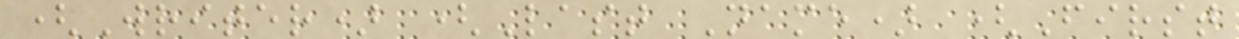(Writer) (Last Name) (First
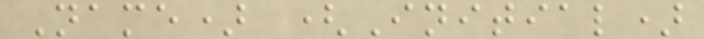Name) (Initial)
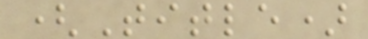(Title)
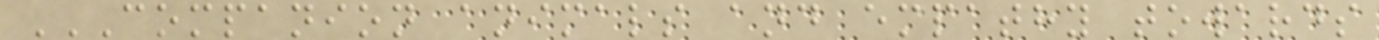COMPANION ANIMALS AND EMPATHY TOWARDS
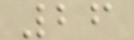26
